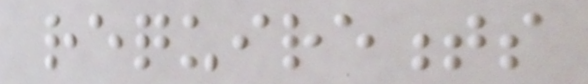requirements
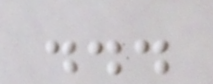...
